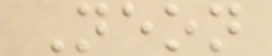Neon
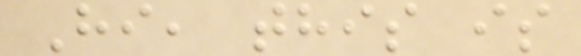Hi, this is
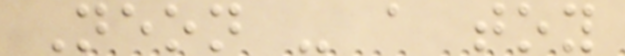Neon - a toy
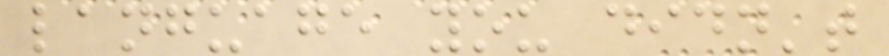language you didn't
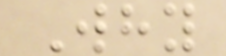Why
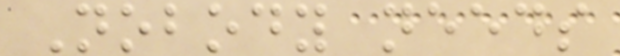Nobody needs
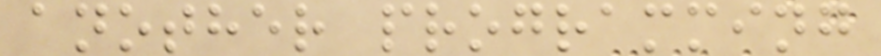another programming
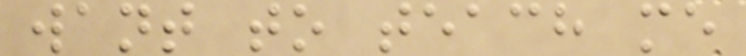want to teach me
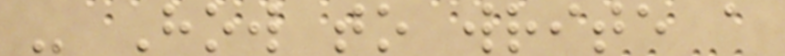- How to write a
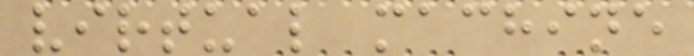virtual machine
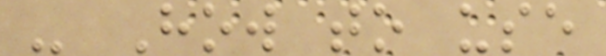- How to use
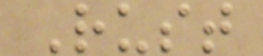Rust
